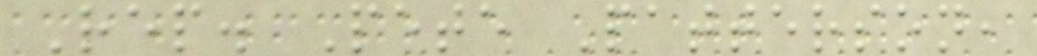Rep. Pete Patterson,
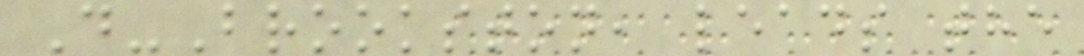D-Brookston, leads the
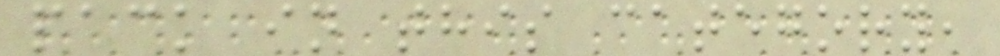pack in this category,
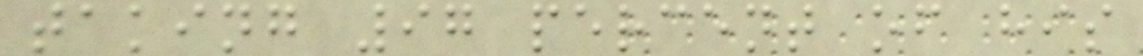taking 97 percent of his
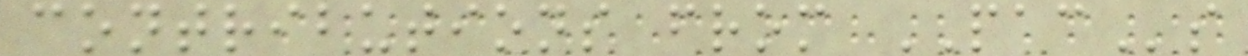contributions from PACs
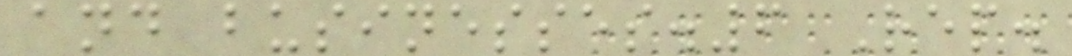and businesses.6 Rep.
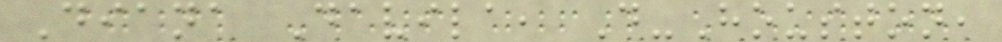Diana Davila, D-Houston,
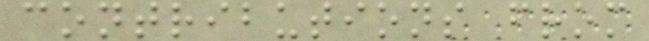contributions from
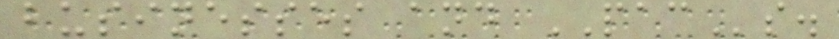businesses and PACs.
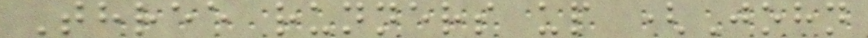Three runners up (John
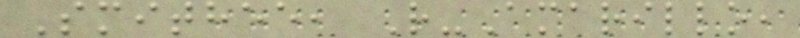Smithee, R-Amarillo,
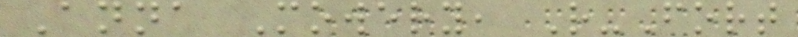Anna Mowery, R-Fort
